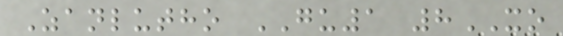Zanlutho GU1 8XO
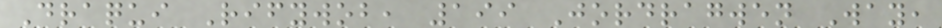Draqui Rifywob, 199 Jordragwen Way,
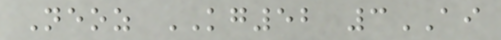Neoz KG52 3AI
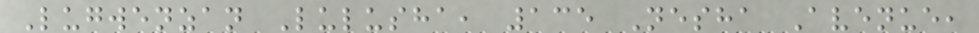Lugwenzan Lulusha, 135 Nesha Avenue,
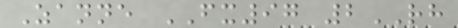Zanne FX97 2RH
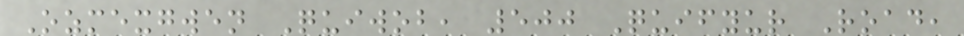Ozmexgwen Quiwob, 500 Quifyur Road,
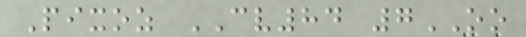Pixoz CV84 7OO
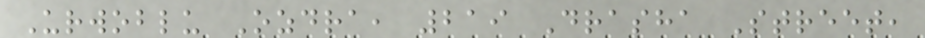Urwoblu Ozdra, 219 Drasha Street,
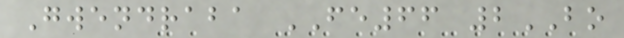Gwendraba FE66 2BO
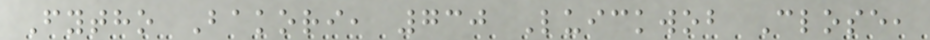Fytho Bakori, 730 Luickwob Close,
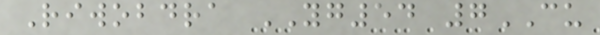Riwobdra YG54 7CU
